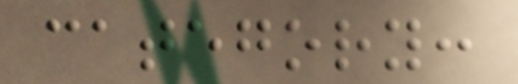category:
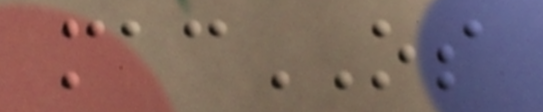macOS
